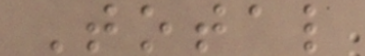Total
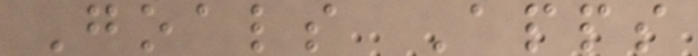Goals Apps
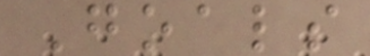Goals
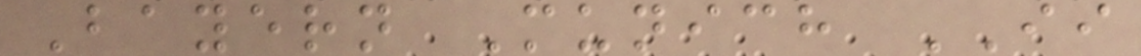Bayern Munich II
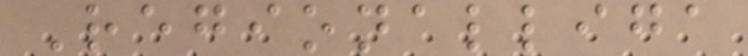Regionalliga
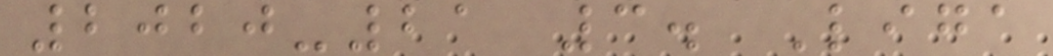2020-21 3. Liga
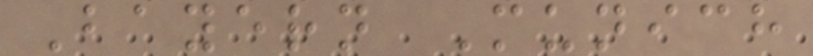Bayern Munich
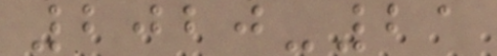2020-21
